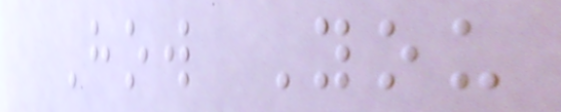How You
